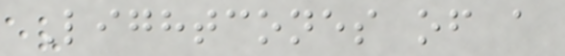Lightcones of a
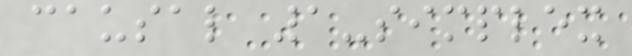causal 1-simplex
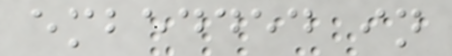embedded in
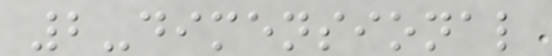2-dimensional
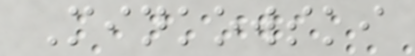Minkowski
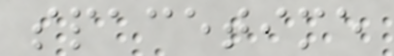spacetime
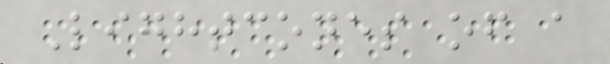Lightcones of a
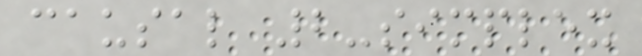causal 2-simplex
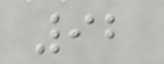92
